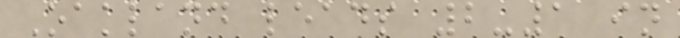Oakland leads 2-1 in
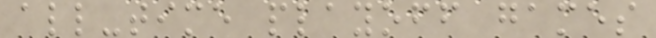all-time playoff games
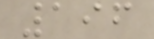196
